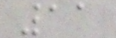11
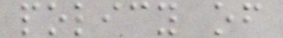policy of
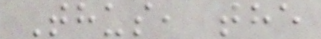Thus, the
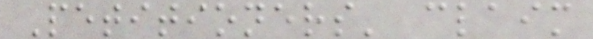Petitioners' claim
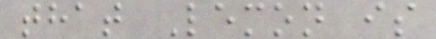that Lemon is
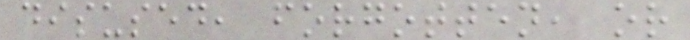disused, forgotten, or
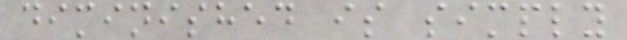diminished is simply
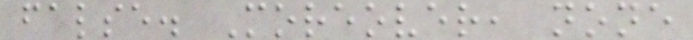false. Moreover, none
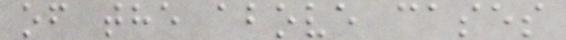of the above cases
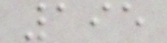195
